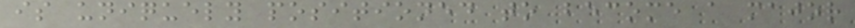is uniquely positioned to become a major
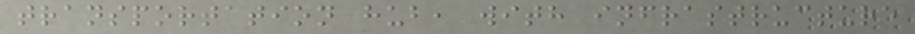transportation hub, with infrastructure
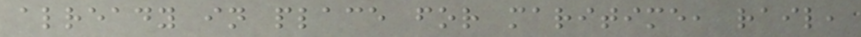already in place for maritime, rail,
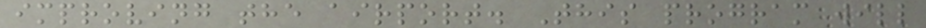improving the airport. This program will
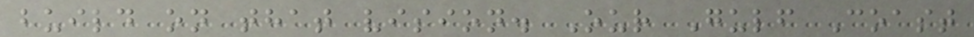build on that vision. Our Gulf Coast
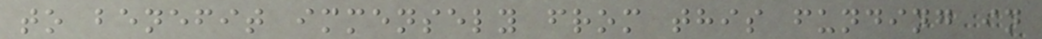to benefit immensely from this funding in
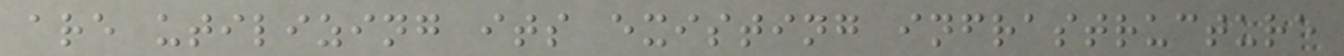are utilizing its existing infrastructure
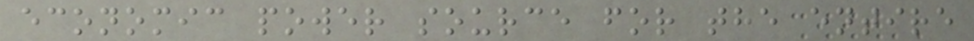economic power source for the entire
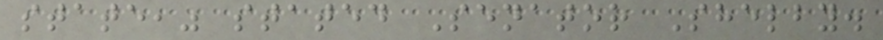state," stated Senator Shelby.
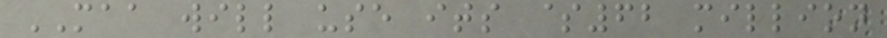MAA will use its $62 million
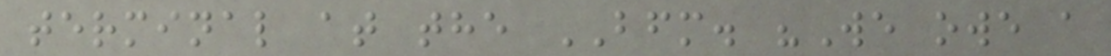terminal at the BFM. "We owe a
